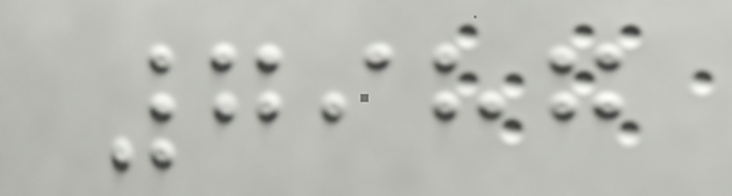7987
